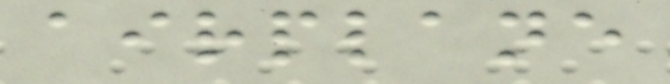airplane
